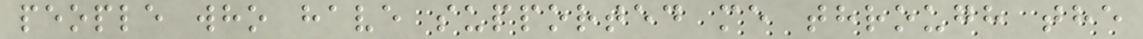people who have supported me through the
